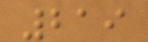219
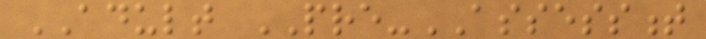ADULT PRE-ASSESSMENT
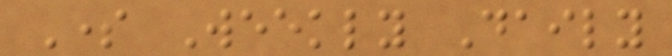Some Weekly Daily
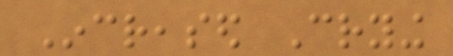Increased Crying
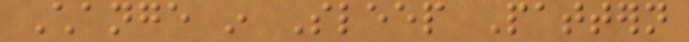Change in Sleep Pattern
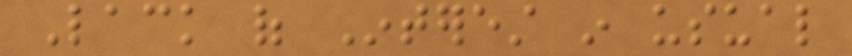Lack of Interest in usual
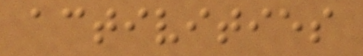activities
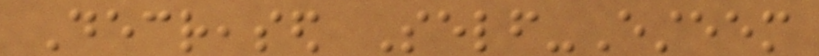Decreased Self-Esteem
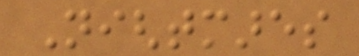Nightmares
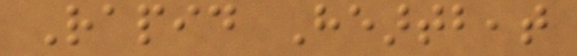Rapid Heartbeat
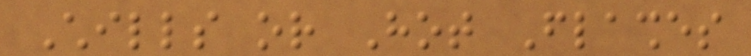Chills or Hot Flashes
